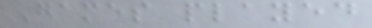Games played
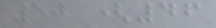50 (46
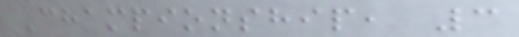Championship, 3
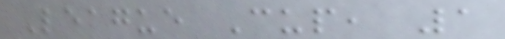League Cup, 1
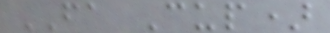FA Cup)
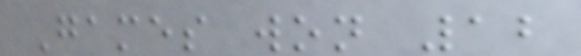Games won 12
